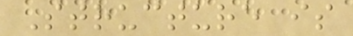Structure is
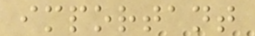important
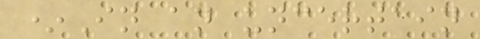*In an uncertain
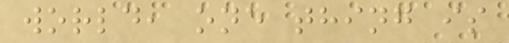world, one thing is
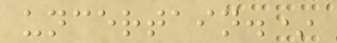uncertain.*
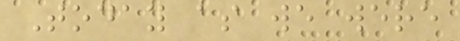Today as we were
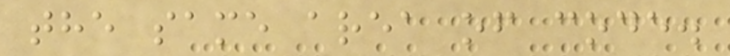the same area of code.
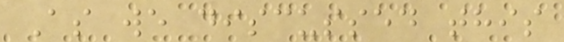As we discussed this
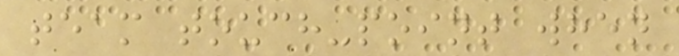team touch-point when
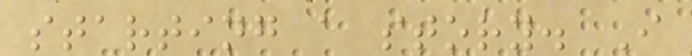starting a story. I
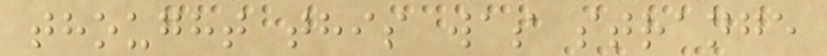thought this was strange
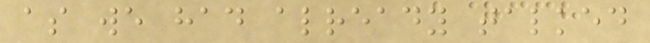as we had already talked
